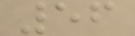56
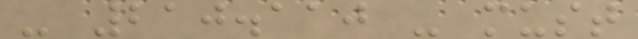- 210.110 - must
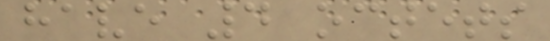have 4 octets
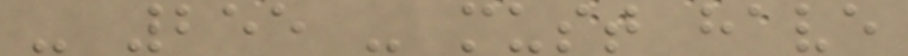- 255 - must have
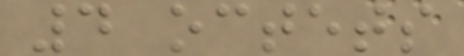4 octets
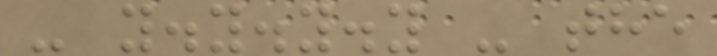- y.y.y.y - the
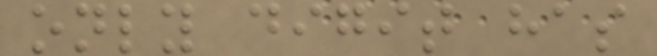only digit has
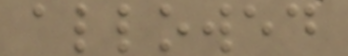allowed
